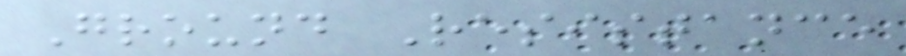Ground Resistance
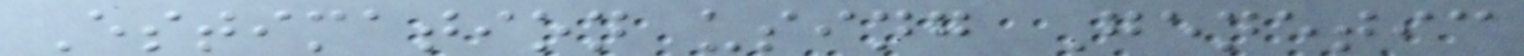Estimation using Genetic
